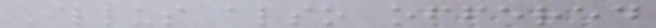Illus also offered
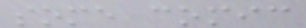some comic
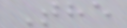The
